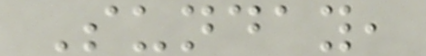Sunday,
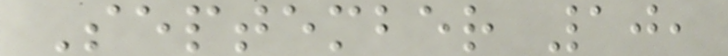September 10,
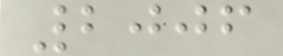2006
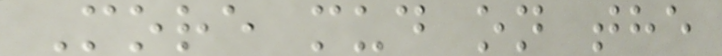More mud on the
